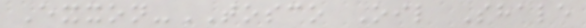Exxon-TOSCO Oil Shale
